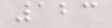123
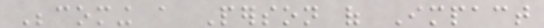Becoming a Person of Impact
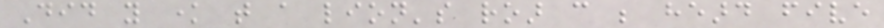Did you know that a lion's roar can be heard five
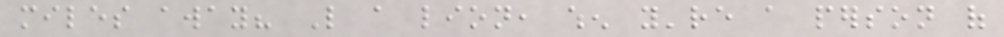miles away? Like a lion, when you're a person of
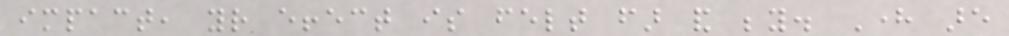impact, your effect is felt far and beyond. Here are
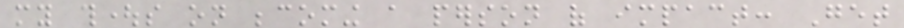my thoughts on becoming a person of impact: Get
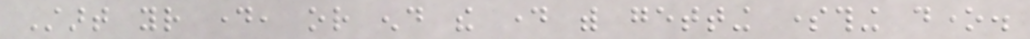Start your day, or end the day with getting something done.
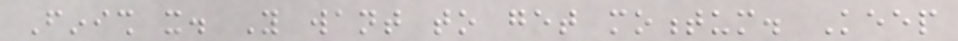Finish it. You want to get momentum. Keep
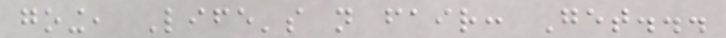going, Life's not fair: Get...
